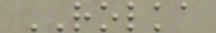ROLKA
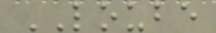LOUBE
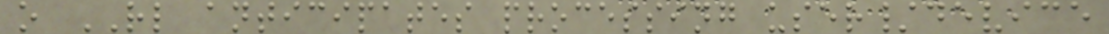o RL anticipates processing user/device
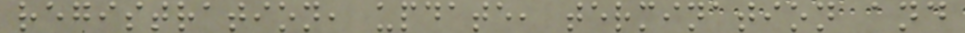registration, update, termination and
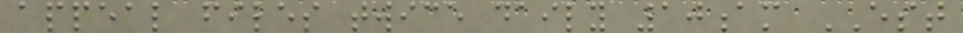appeal files twice daily 10am EST
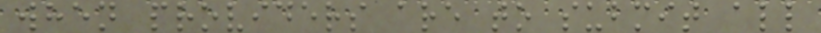when providers are to submit all
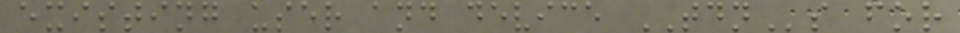existing user and device TDNs for
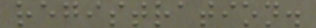registration.
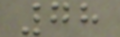78
